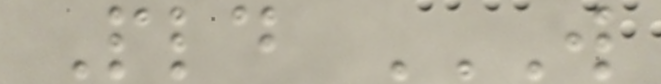Pld W
